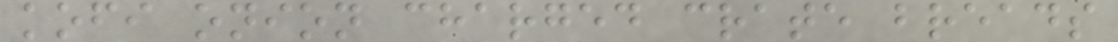kofi onion charged crate breads
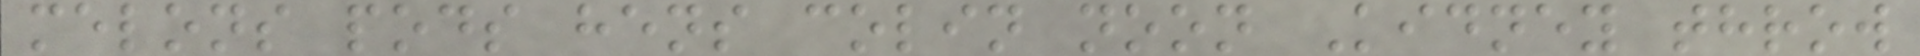melons pods hens colin noon Kidney throw
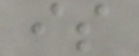is
